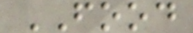FOOD
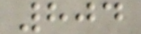804
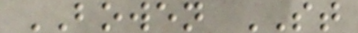BOWEN ST
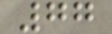77
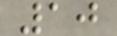10
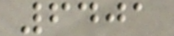6401
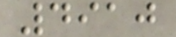4910
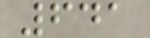641
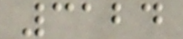3124
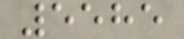5585
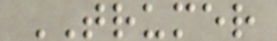TRUMER
